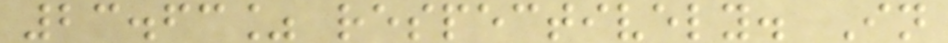23.63% respectively. In
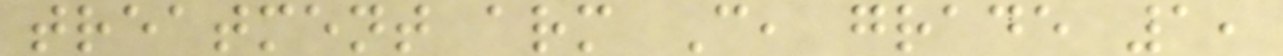treatment arm C, grade 1,
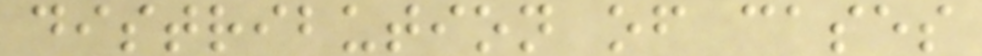distribution of cases
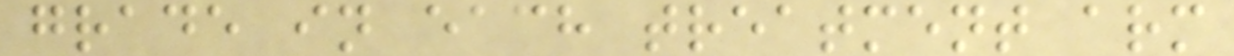grade in each treatment arm
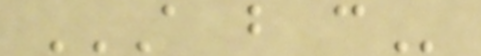A B C
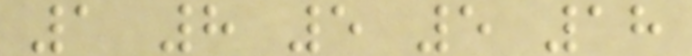1 8 5 5 18
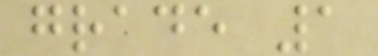grade 1
